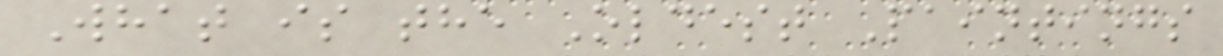What is the Oldest Paintings
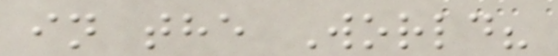in the World?
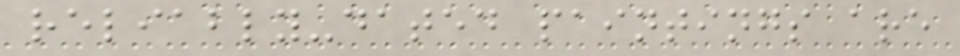reliably-dated paintings are
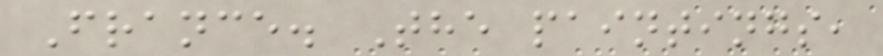France. The paintings,
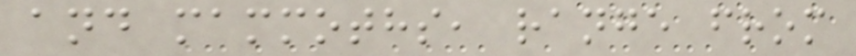and mammoths, range from
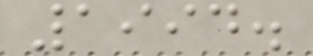1994.
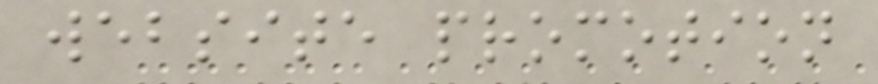website promotion
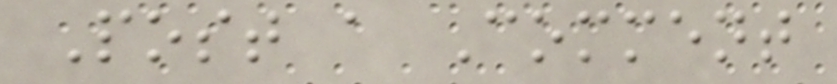Post a Comment
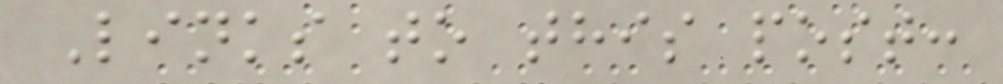Links to this post:
